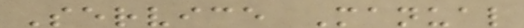Service Manual
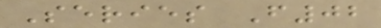Series F02
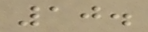10.
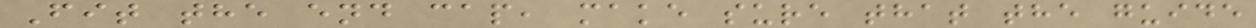Fit the end cap, make sure that the guide
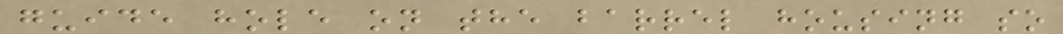guide hole on the barrel housing so
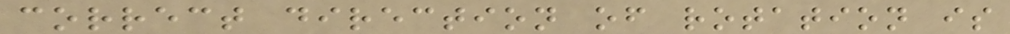correct direction of rotation is
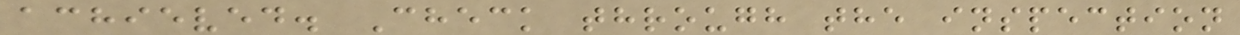achieved. Check through the inspection
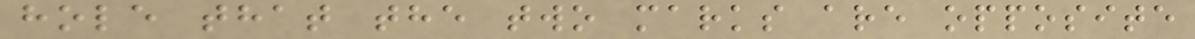hole that the two marks are opposite
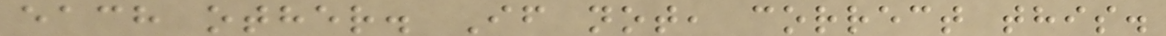each other. If not, correct this.
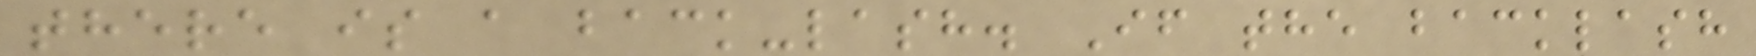there is a back-lash. If the backlash
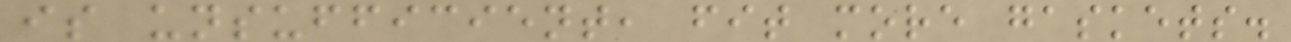is unsufficient, fit more gaskets.
